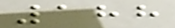188
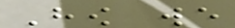How we
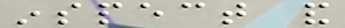inspect and
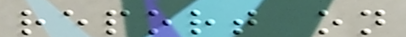report on
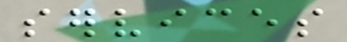services
